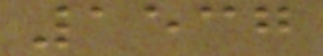1537
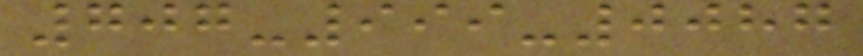707-999-0087
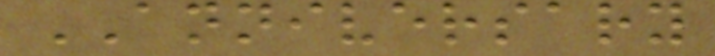ANNIVERSARY
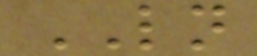LN
